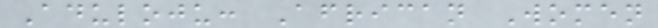Aduloju: African Women
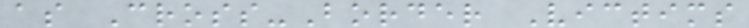as Cross-Border Victims
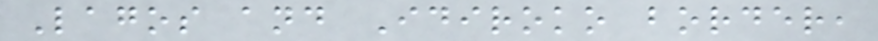Lagos and Idiroko border,
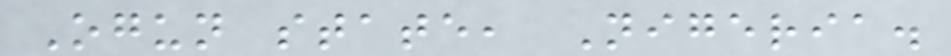Ogun state, Nigeria.
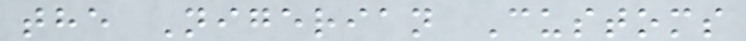the Nigerian Customs
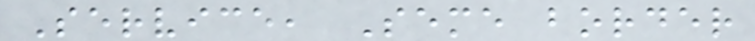Service, Seme border
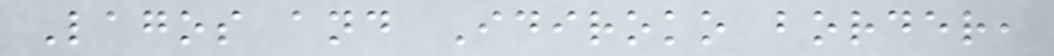Lagos and Idiroko border,
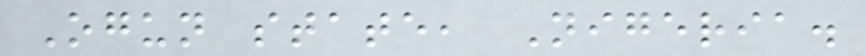Ogun state, Nigeria.
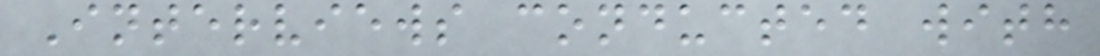Interviews conducted with
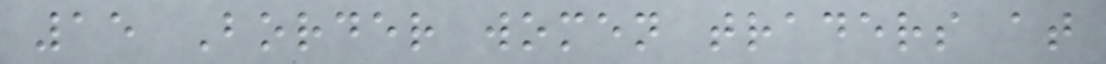15 Border women traders at
